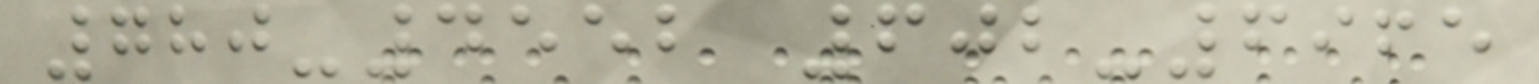780-4552 602-6965
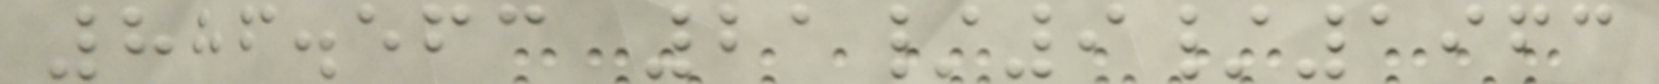886.563 21/9/1963
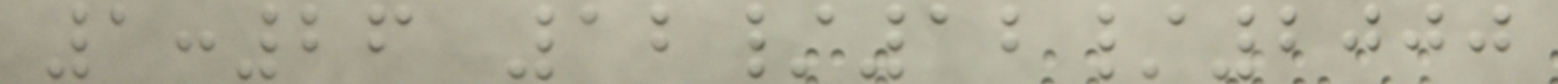1:26 12/12/2000
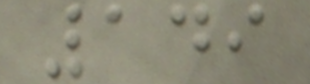149
